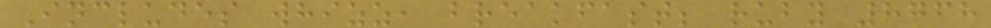Includes whizz, breakfast; ruby 8768
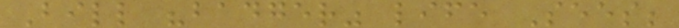Bill "badger" life Sees;
